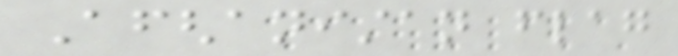Afghanistan flag
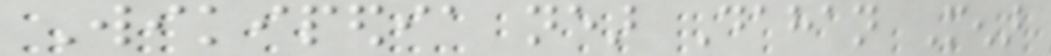Wikipedia near Dahan Menar
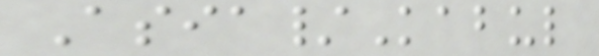Asia/Kabul
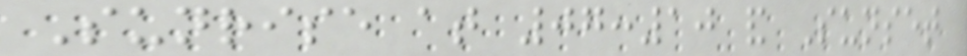Sunrise at 07:10 and Sunset
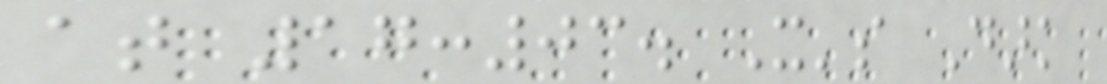at 17:03. It's Dark
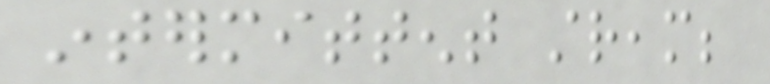intermittent stream;
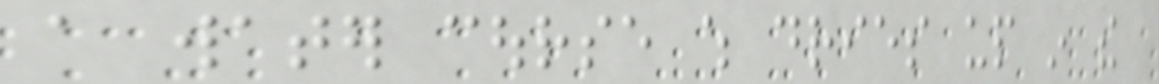a water course which dries up in the
